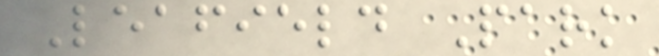Leafield Park
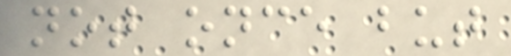not once but
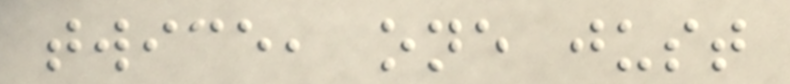twice, one just
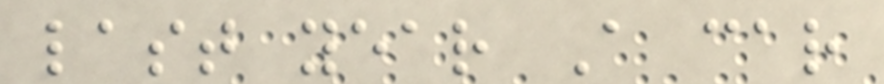last year A car
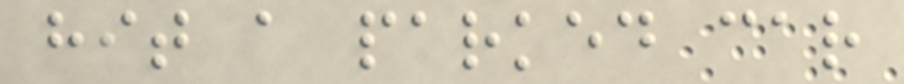hit a parked car
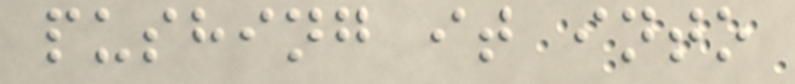pushing it into
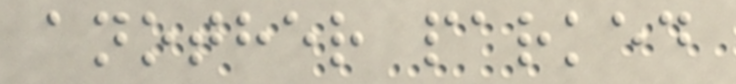another parked
